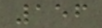156
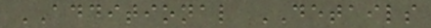ADDITIONAL DETAILS
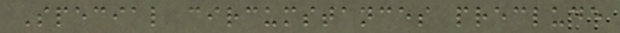Special circumstances preclude
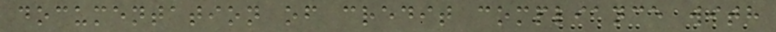documentation of credit compliance with
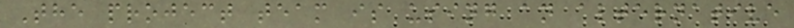The project team is using an alternative
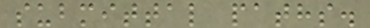submittal paths.
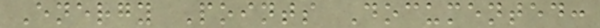Energy Points Documented:
